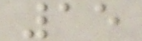15
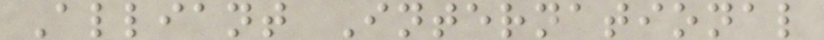Alliant International
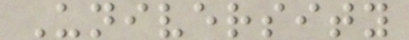University
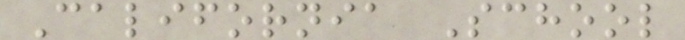California School
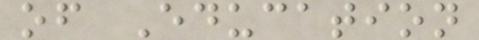of Education
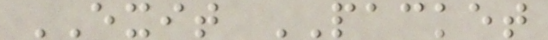EXIT PACKET
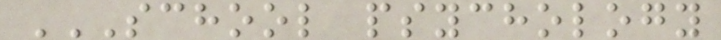SCHOOL PSYCHOLOGY
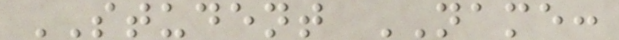STUDENT NAME:
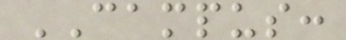CAMPUS:
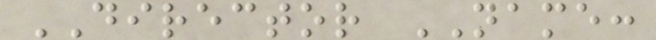DIRECTOR NAME:
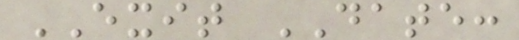EXIT DATE:
